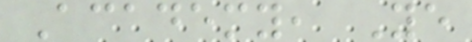Academy, Ye
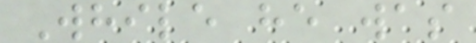While he was
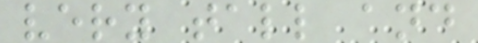very tall and
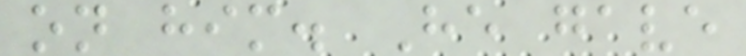on him. He gave
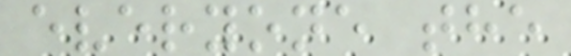everyone the
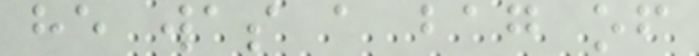he was a bag of
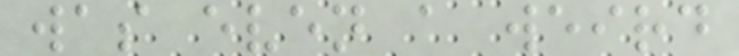was even a weird
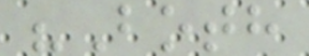"Both
